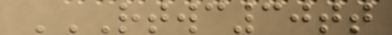RTWC30TT
